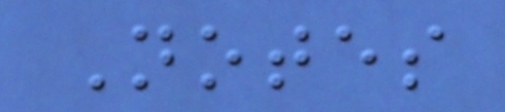Notes
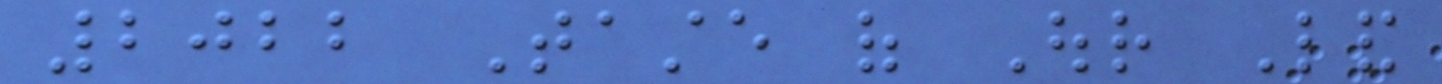2022 Taste of Our Land
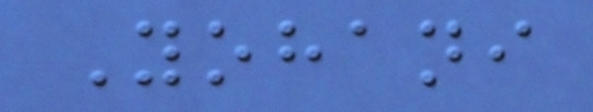Yohani
